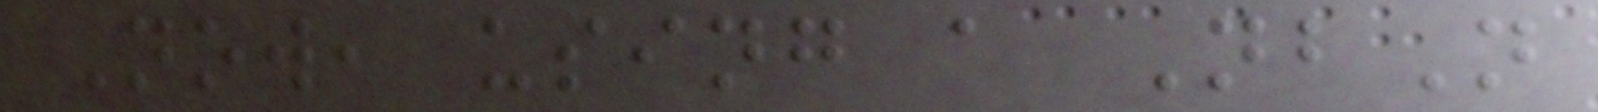Now, using a NbN
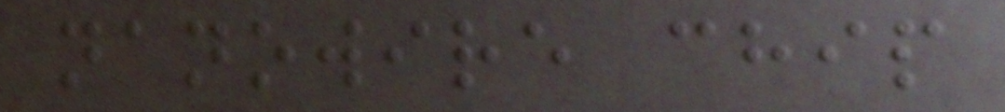nanowire chip
